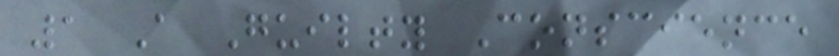1 A Guilty Conscience
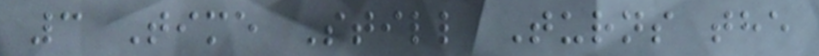3 Time Still Turns the
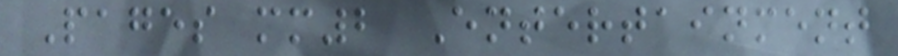Pages mm2 Entertainment
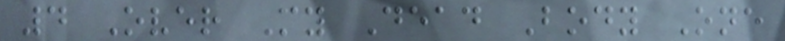4 Over My Dead Body One
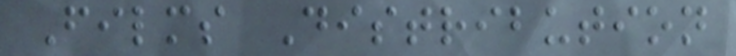Films Distribution
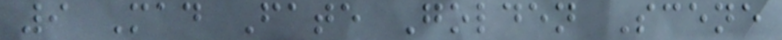9 Mad Fate Golden Scene
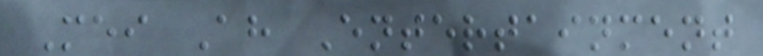Mei Ah Entertainment
